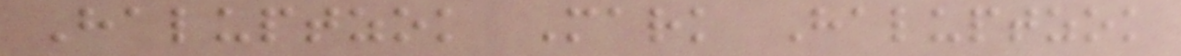Haluptzok Mark Haluptzok
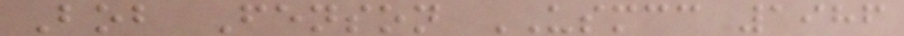Bob Fenson USMCC 1986
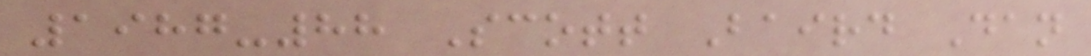1987-88 Scott Baird Dan
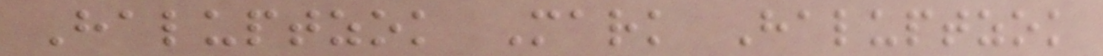Haluptzok Mark Haluptzok
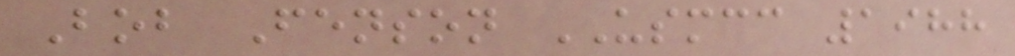Bob Fenson USMCC 1988
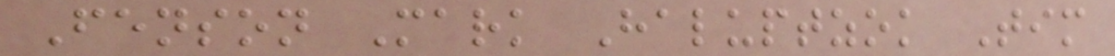Fenson Mark Haluptzok Tim
